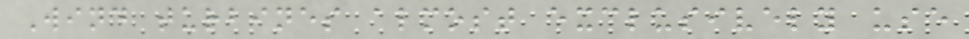Wind turbines almost exclusively use
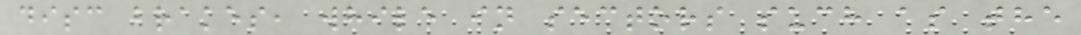disc brakes, while in sectors such as the
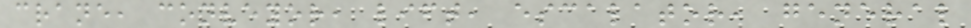crane, conveyor, lift, escalator, general
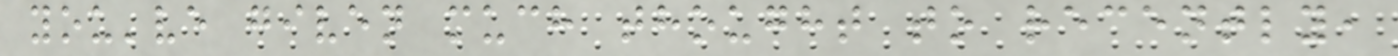you've given much thought to recently,
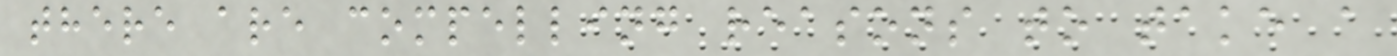there are compelling reasons to take a
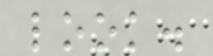look.
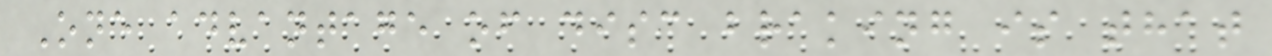One advantage of disc braking is that
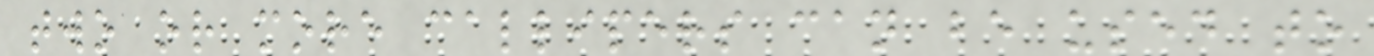two or more callipers can be used to
